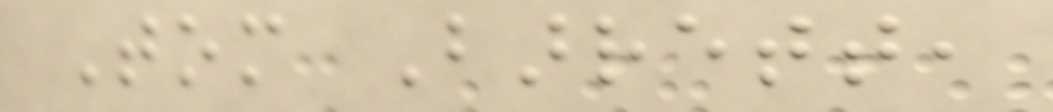Tom Barrett,
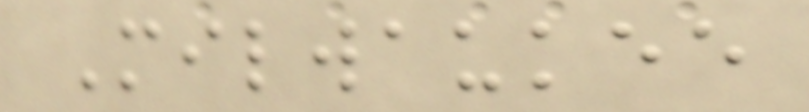Milwaukee
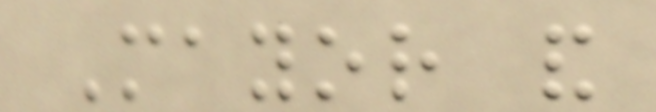Mayor and
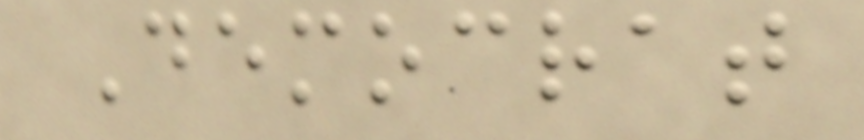Democrat
